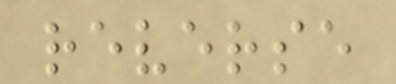reverse
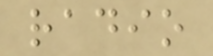radio
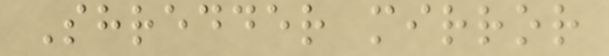Shredder mirror
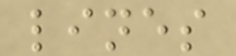lines
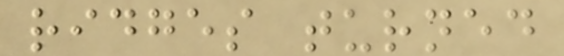ridges turned
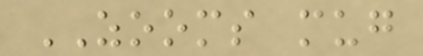ZOOMS mug
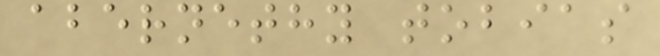abernethy tobias
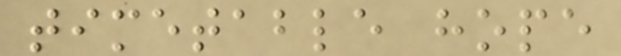timetable hope
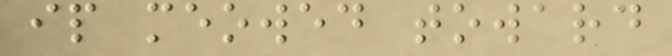ip meowed toward
